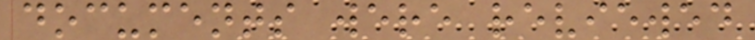documents were reviewed
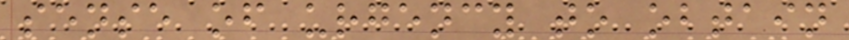sense of urgency to obtain
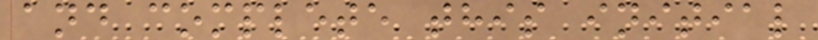and complete this initial
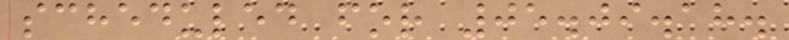scheduled for 05.09.18.
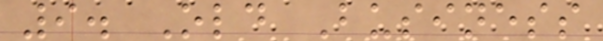9. Old Business
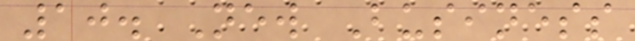10. New Business
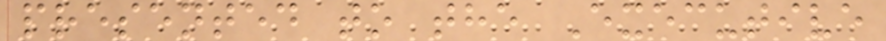presented to the Executive
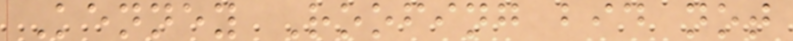Kenney Roofing bid not
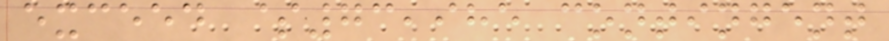exceed $73,985 contingent
